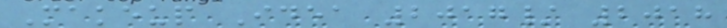Makeup Idea 2017/ 2018
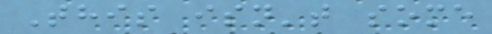This isn't some
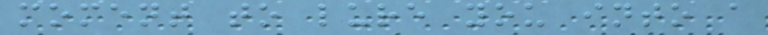moment to lure you into a
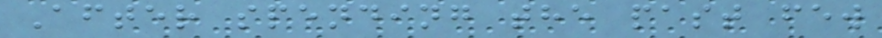After spending the past few
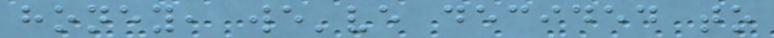honey, we've decided to
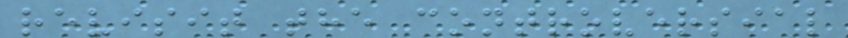revisit the controversial
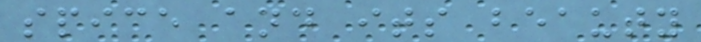spice and its beauty
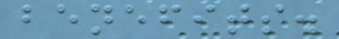benefits.
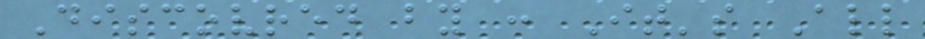Discovred by : It's All
